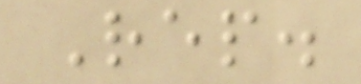Rep.
